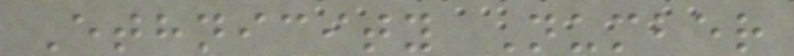Ethnicity Number
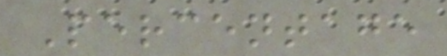Percentage
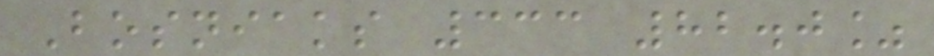Bosniaks 333 82.0%
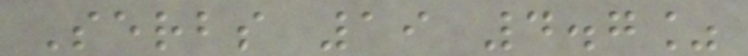Serbs 19 4.7%
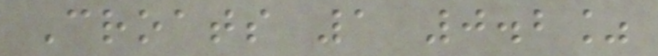Croats 1 0.2%
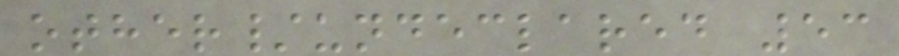other/undeclared 53
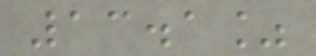13.1%
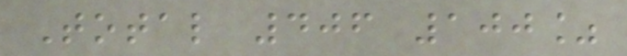Total 406 100%
